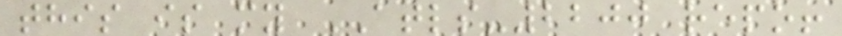this is my ATLS-2200 repo!
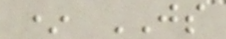* JS
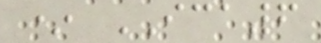* ICA6
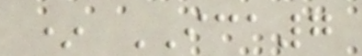* ICA7
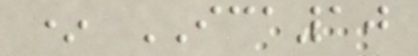* ICA10
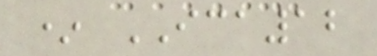* ICA12
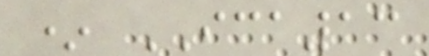* ICA13
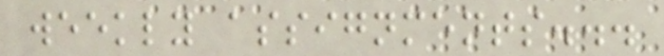weekly assignments...
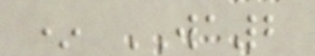* WA2
